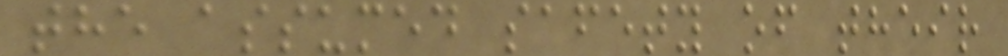the assumed safety of their
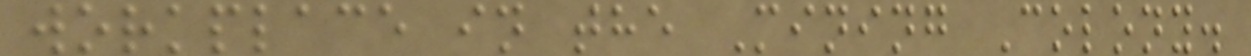workplace in the Mining Colony.
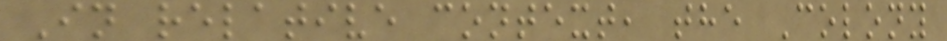In relative context, the Colony
